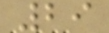29
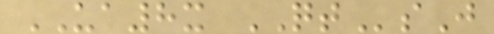UA8x QTsJ
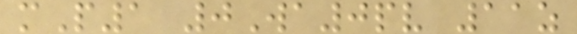mP1 0Wa0pv 11z
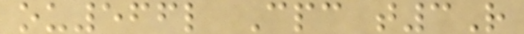ou566l Cpc t3R
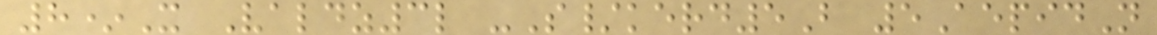8*X Valdz3l -S/kerd5B 5AepidN
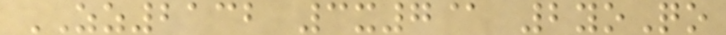ZZ2132 3x7@ 2yoQo
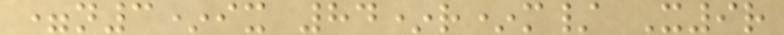=n3*ix 84*r*m/ X9r
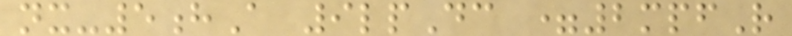nx-5hA 9lpDc =2mpfR
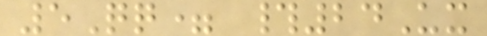5Qq= #24Ux
